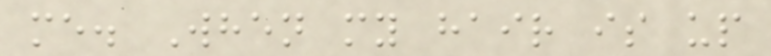me. When my hair is up
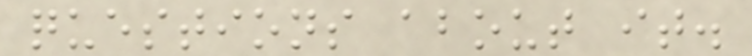questions about it.
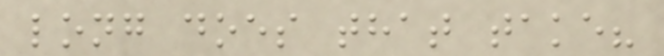long does that take?
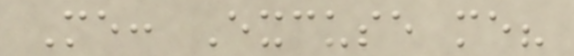Me: Excuse me?
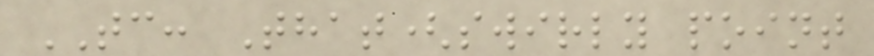TC: That(swirly point
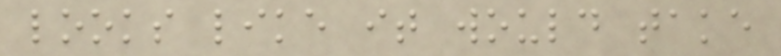looks like it would take
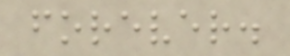forever.
